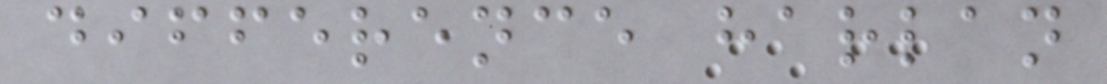difference harlan
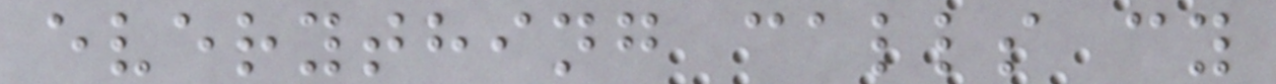everything calls cy
